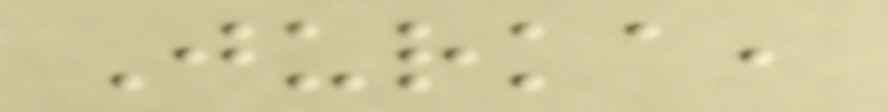Jurka,
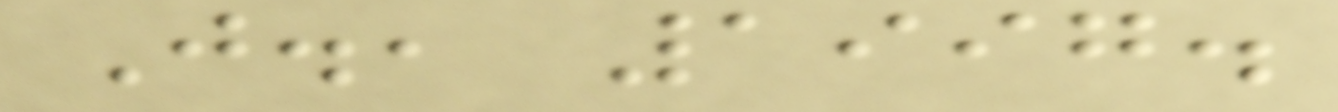J., 1997.
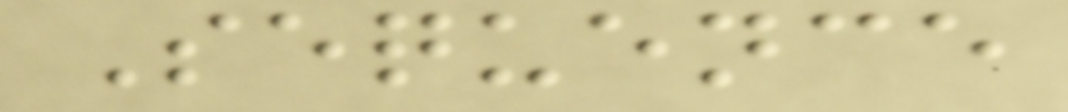Sequence
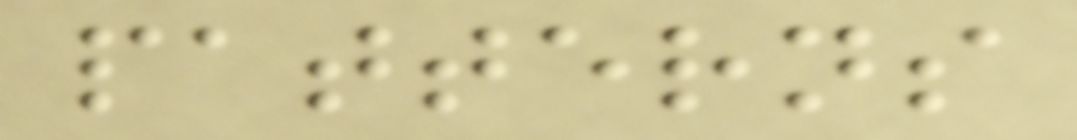patterns
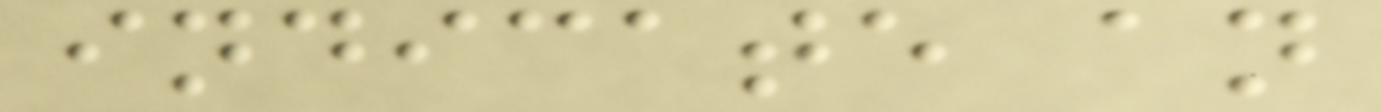indicate an
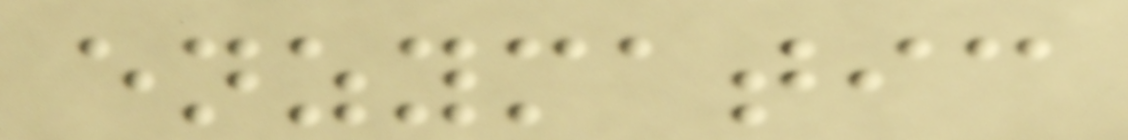enzymatic
